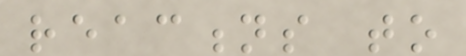reactions to
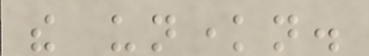the unknown.
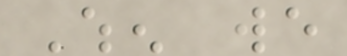When we
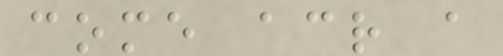come across a
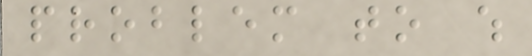problem to which
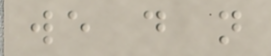we do not
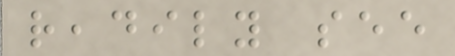readily see
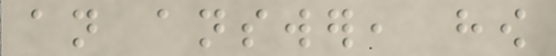an answer, how
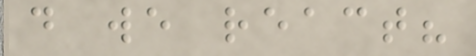do we react?
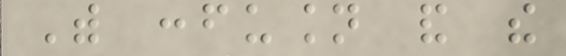With confusion and the
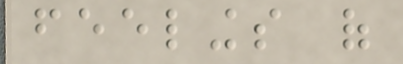feelings of
